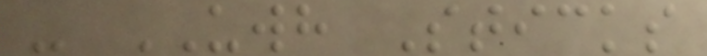- UWH Sticks
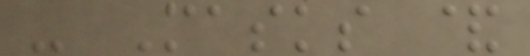- Masks &
